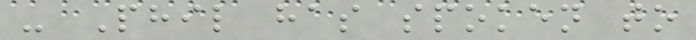- Phil has spoken to
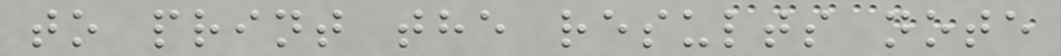to print the results note
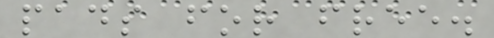pads for free.
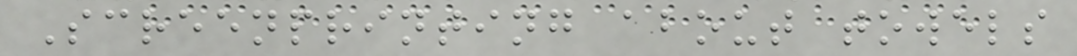Screenprinting about towels
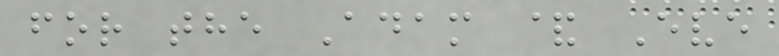for the Adam & Eve
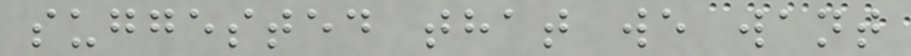suggested that we want
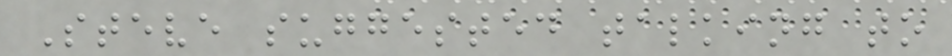Steve suggested talking to
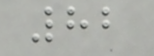82
